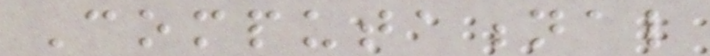Computational
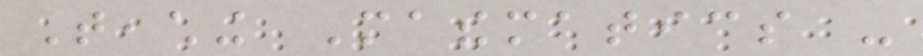Teaching Mathematics -
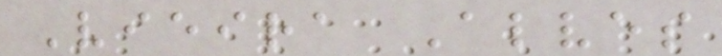Vieira Alves
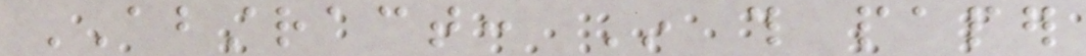ABSTRACT: In this paper
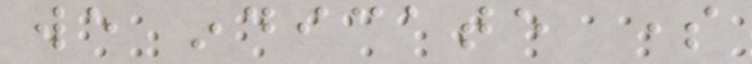we indicate some
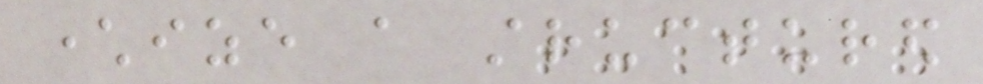characterize a structured
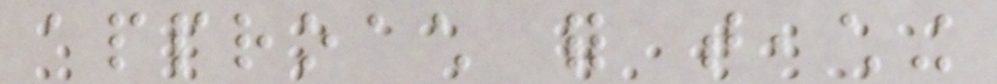approach for teaching
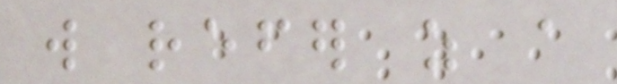will refer as a
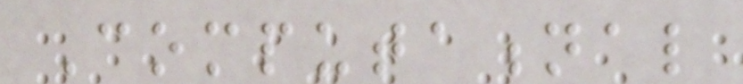Computational
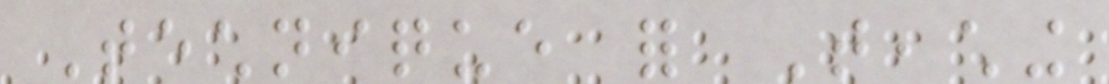Technique for Teaching
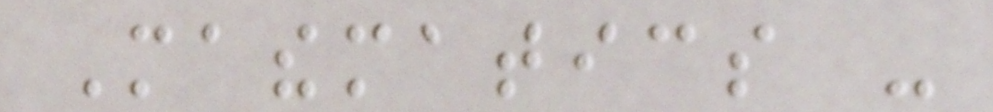Mathematics -
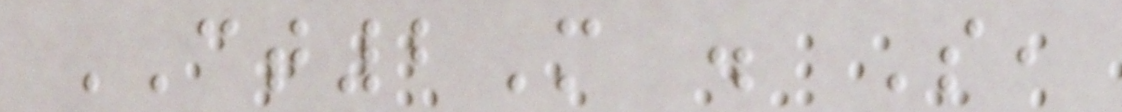CT2M . So,
